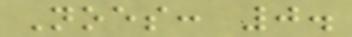Noes: 0.
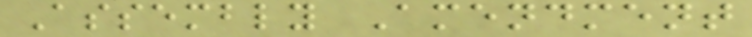Assembly Amendment
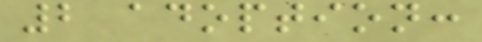2 adoption:
